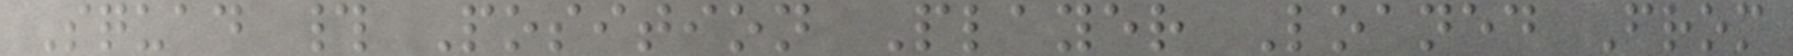Squad # Position Player Loaned From
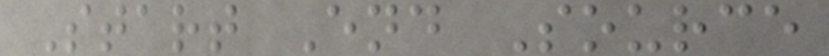Start End Source
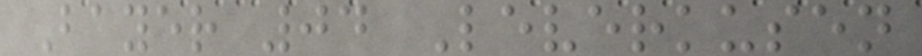Bayer 04 Leverkusen
